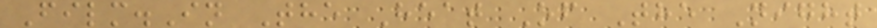Film.In The Heat Of The Night
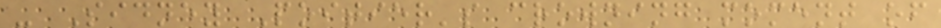- Sidney Poitier's crowning moment of
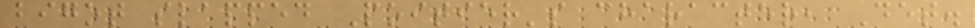bigot slapped Poitier's character, Det.
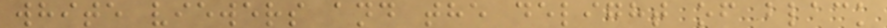white viewers and the delight of black
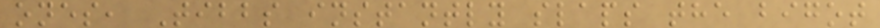ones, Tibbs instantly slaps the bigot
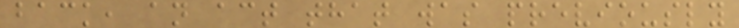back, an act that was previously
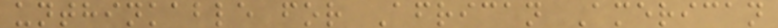unthinkable for African American
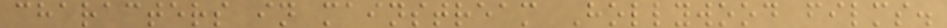characters in mainstream Hollywood films.
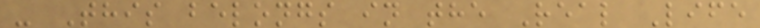- This belongs in the Real Life
